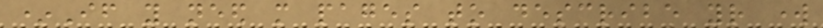*If you need more pages to describe your work
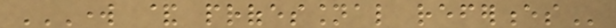WORK & PROFESSIONAL REFERENCES
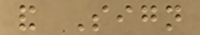and Sign
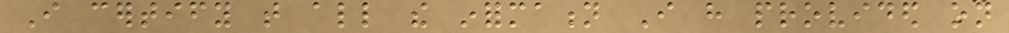I certify that all the information I have provided on
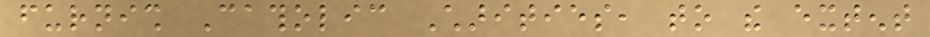furnish Catholic Charities, to the extent
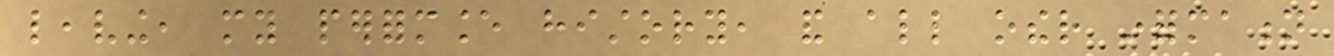leaving, my performance history, and all other information
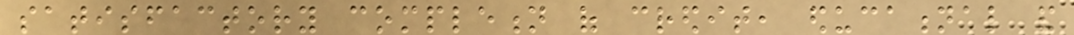satisfactory completion of credit, educational and
